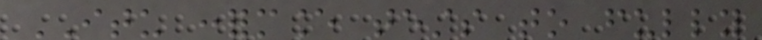ITU conformance tests to fully
